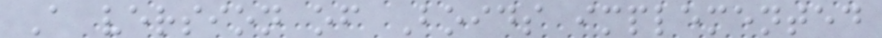A version of Boids implemented
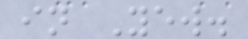in Yew.
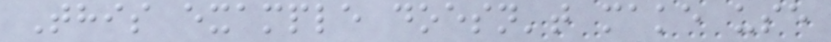This example doesn't make use
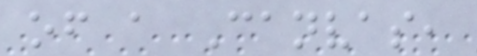of a Canvas,
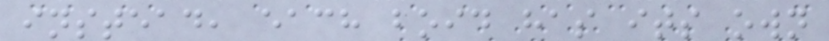instead, each boid has its own
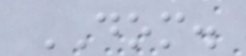DOM.
